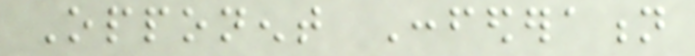Opponent Confederation
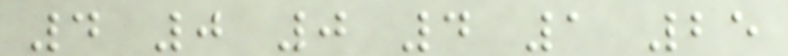4 0 0 4 1 25
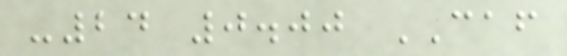-24 0.00 CAF
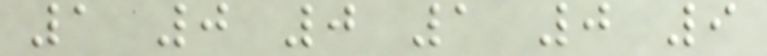1 0 0 1 0 9
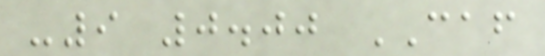-9 0.00 CAF
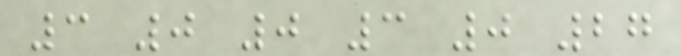3 0 0 3 0 27
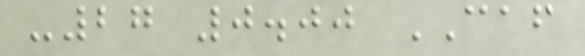-27 0.00 CAF
